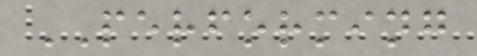PERFORMING
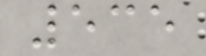535
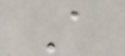A
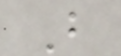B
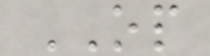OP
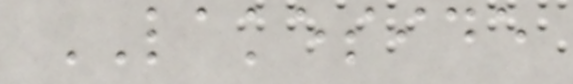LAKESIDE
